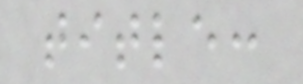title:
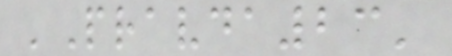'Pravda23'
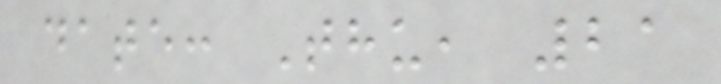date: Thu, 21
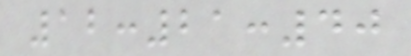12:21:40
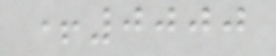+0000
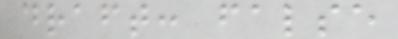draft: false
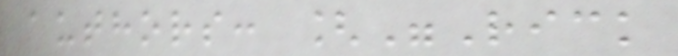authors: ["Rick
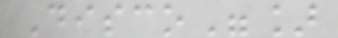Disco"]
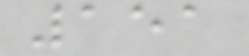151
